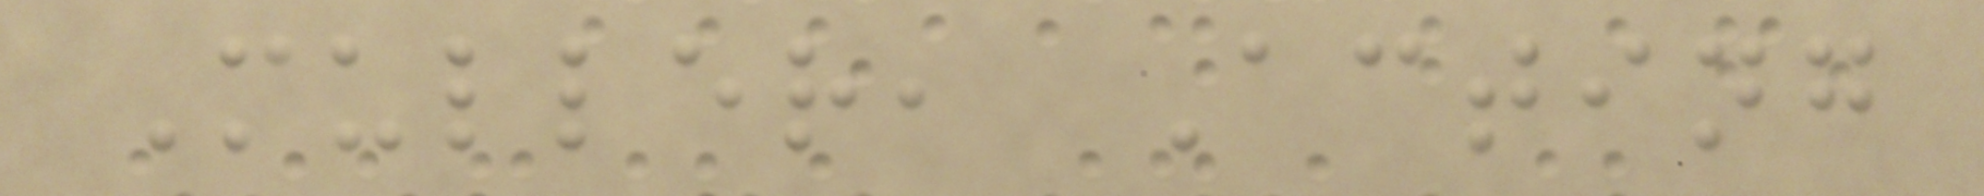Muller, Acting
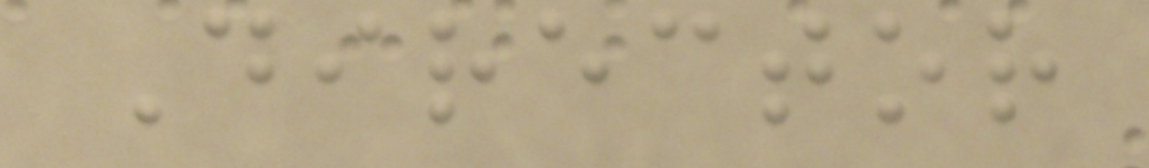Director
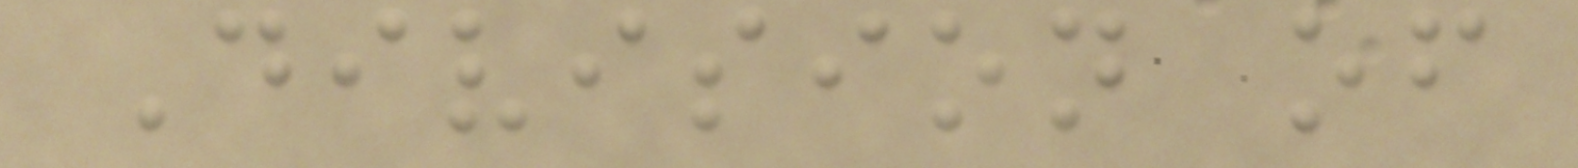Division of
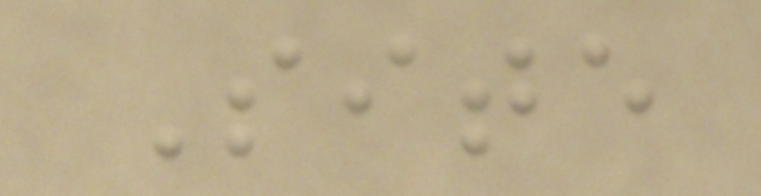Site
